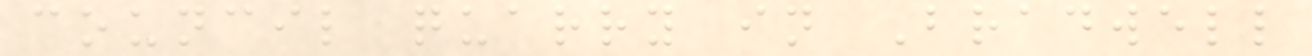council quarry in Bradwell
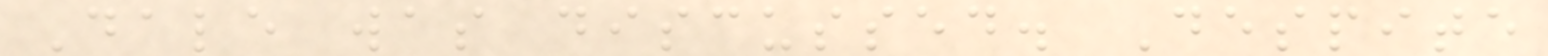Dale was discussed. Despite
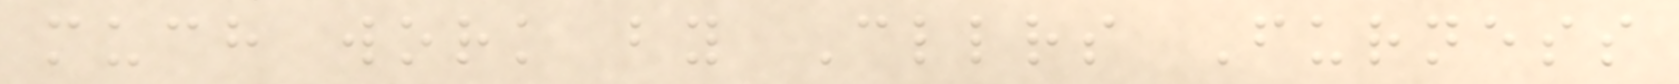much work by Cllrs Furness
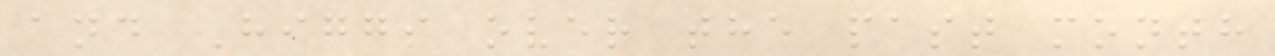and Higgs over the past month
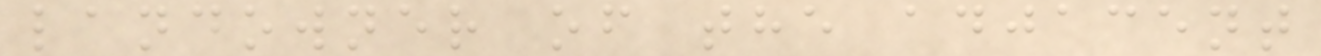landowner of the adjacent
